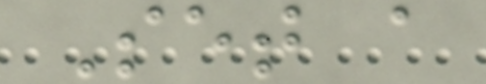Set a
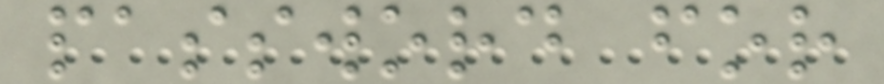password for
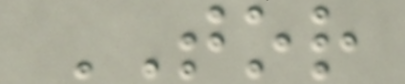TOR
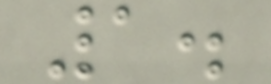1.
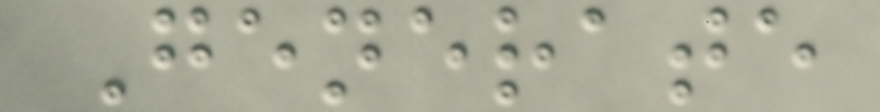Generate
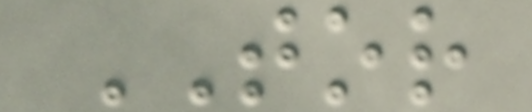TOR
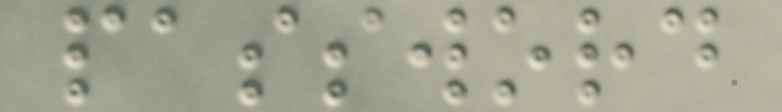password
